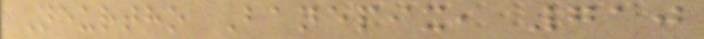Neurtho Banepix, 710
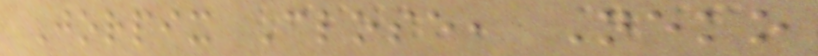Jorpix Close, Neko
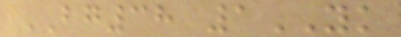BG38 1YK
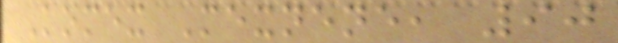Komex Mexnene, 90
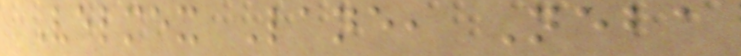Velmex Lane, Neba
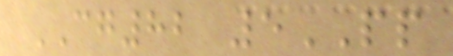CG82 5PP
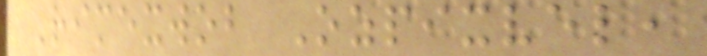Rimexwob Ozpixvel,
